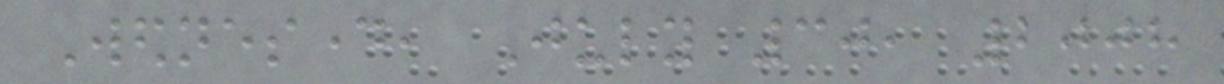Wednesday, July 30, 2008
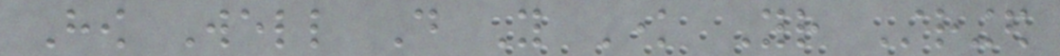How Well Do You Know Your Stringed
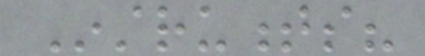Instruments?
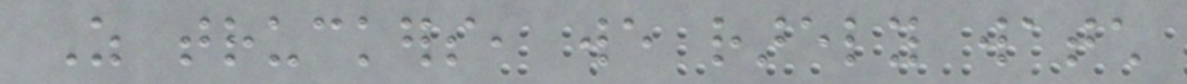As truckers, we rarely watch
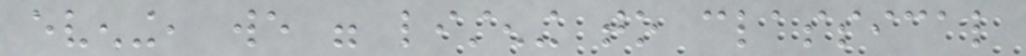evening, we were listening to classical
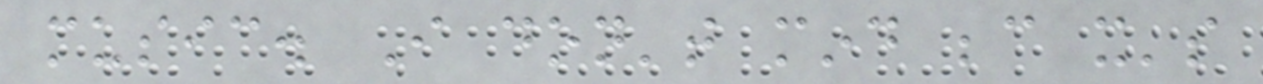music. I don't mind because it's
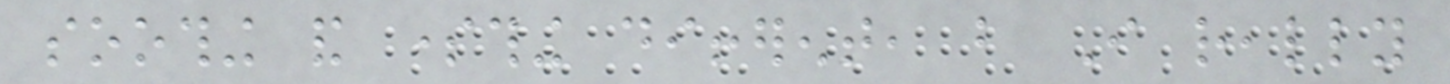soothing and something different, but I really
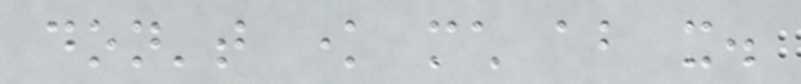don't know much about it.
